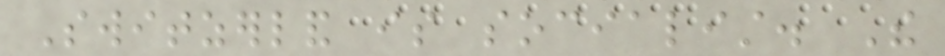Switzerland is socialist. The
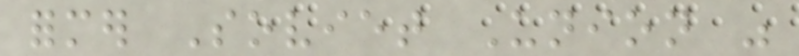former Soviet Union was
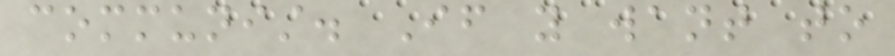communist. If you want to
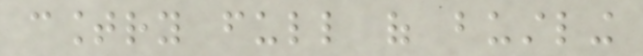country full of bustling
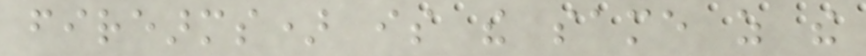firearms) is the same as the
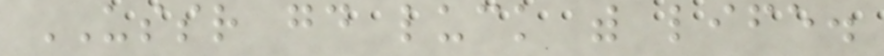USSR good luck with life.
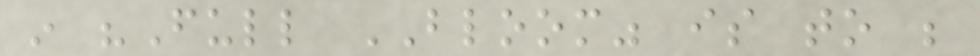in "Full BLOOM" is to be
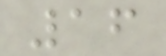16
